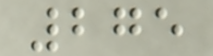275
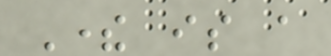There is a
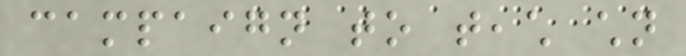campaign to teach children
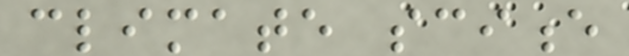climate science
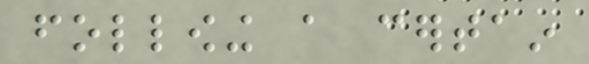following a certain
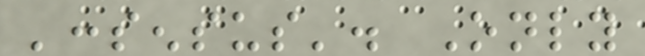'consensus'. Only
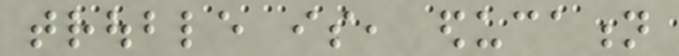trouble is, education
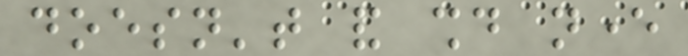doesn't and should never
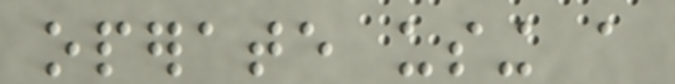operate using a
